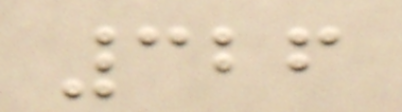326
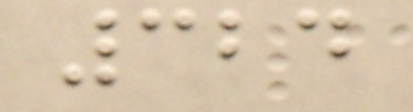324
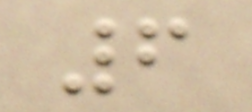6
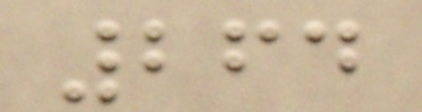264
